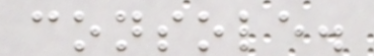console.
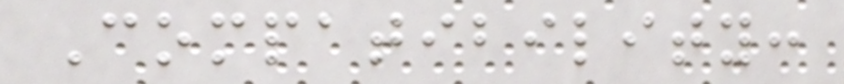Compatibility:
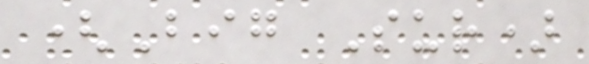(Big Sur)
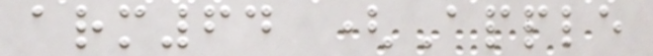arm64 (Apple
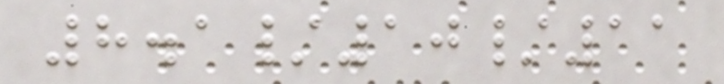8.1/10/11
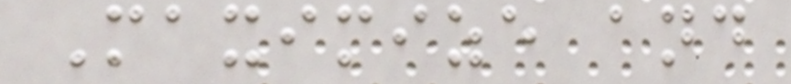Maximize and
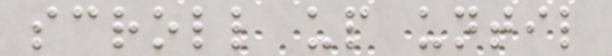scroll up until
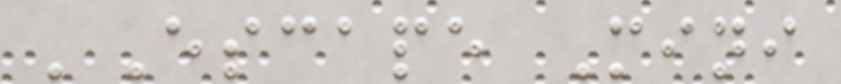'Escape Mini
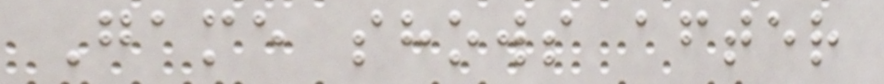Game shows after
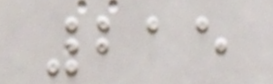215
